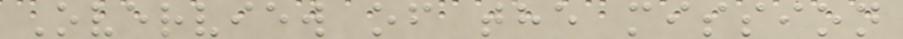Overview of the mission
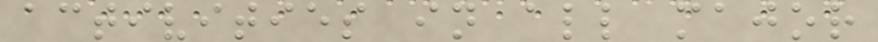activities in all major
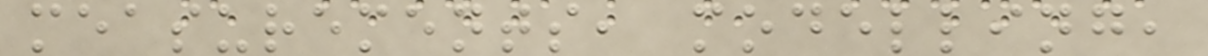measurements, modelling,
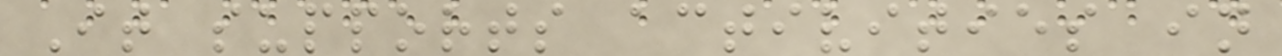It supports activities in
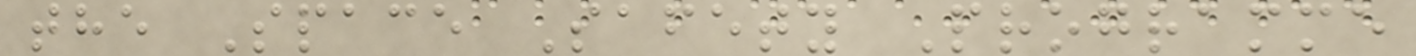the Space Safety Programme
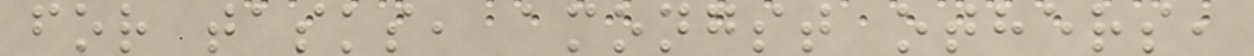for tasks, amongst others,
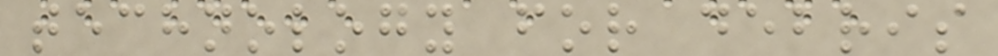technology for debris
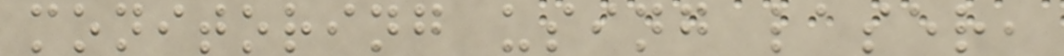monitoring using laser,
